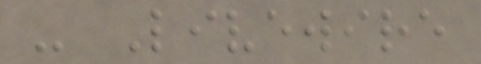- Livewire
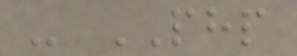- PHP
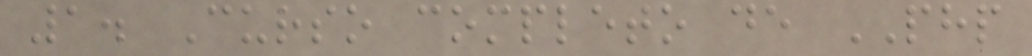1. Curso completo de PHP
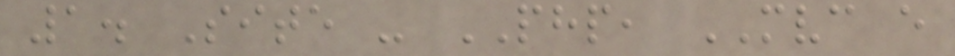1. Site - PHP, MVC e
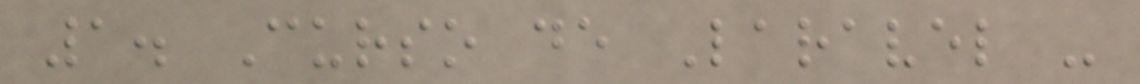1. Curso de Laravel -
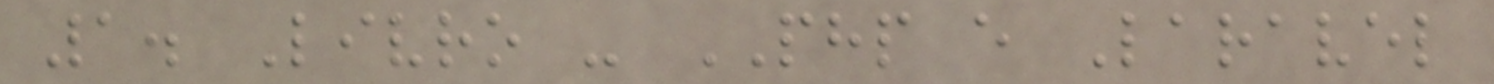1. Livro - PHP e Laravel
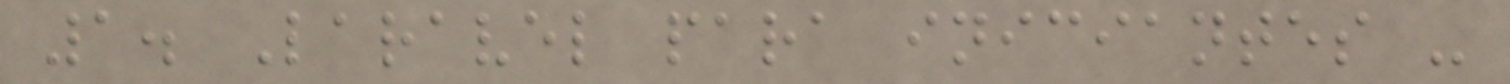1. Laravel para iniciantes -
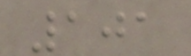101
